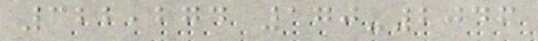322,274 170-2046
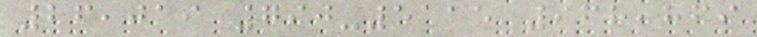26,019 790-5115 968,869
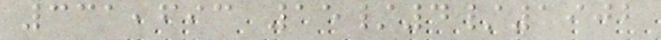331,693 15/4/1902
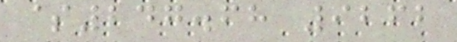$247.68 9262
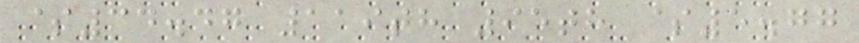$34.47 119th 95th $5.77
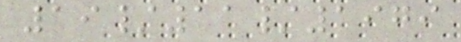19/11/1979
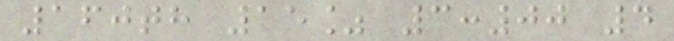160th 15% 3:00 4
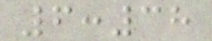6:38
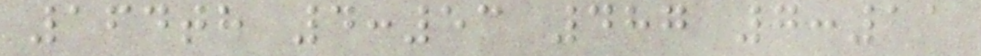164th 4:53 487 7:11
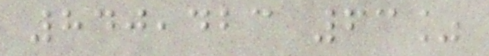840,423 63%
